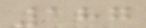187
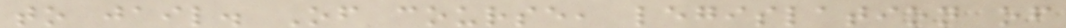to jail. Of course, legislation of
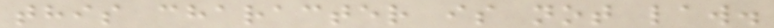this character is not law.
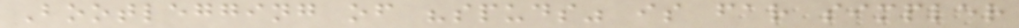Bootlegging of "spuds" is far simpler
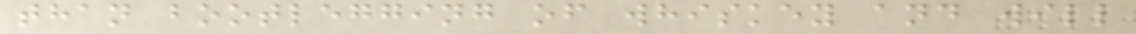than bootlegging of whiskey and will
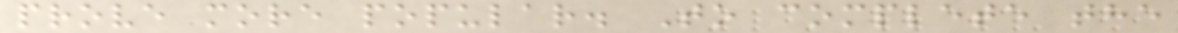prove more popular. To complete the
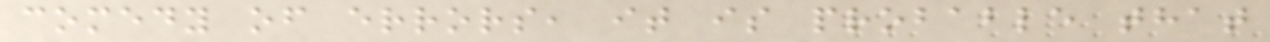comedy of errors, it is probable that
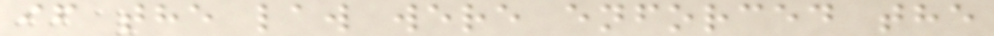if the law were enforced the
